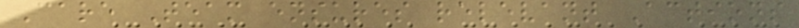Care Team ensures relevant Actions
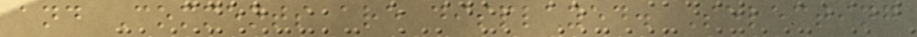and Comments are displayed. Selecting
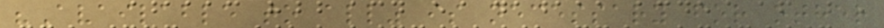"Available to all" is necessary for other
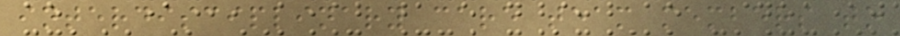interdisciplinary care team members to
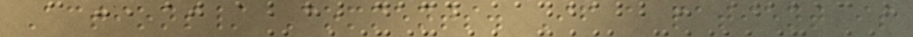Actions/ Comments. If a patient is
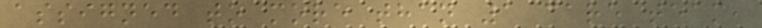assigned to more than 1 care team,
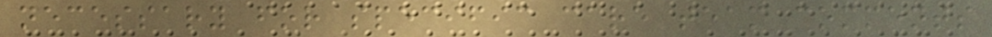necessary for specific care team comments
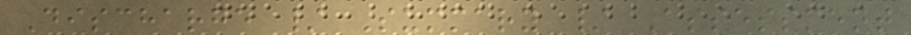Discharge / Summary / Assessment
